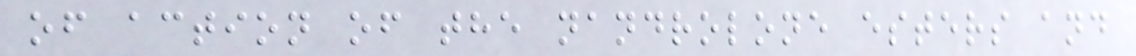of action of the nandrolone esters and
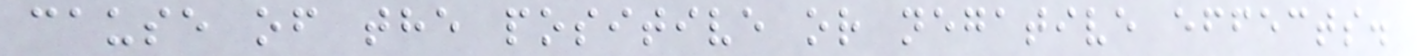cause of the positive or negative effects.
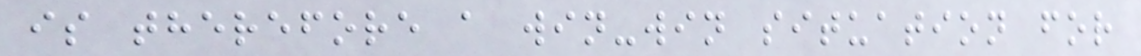is therefore a win-win situation for
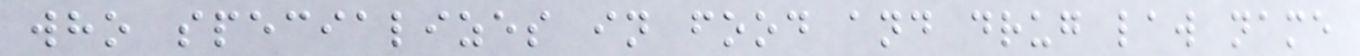who specializes in food and drug law name
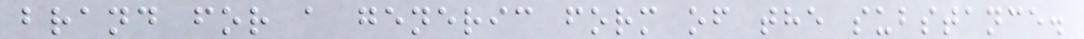brand for a generic form of the substance.
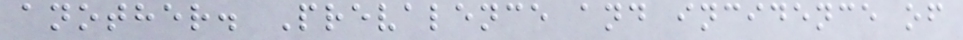another. Prevalence and incidence of
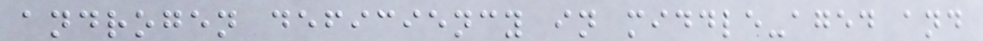androgen deficiency in middle-aged and
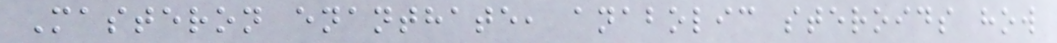Masteron enanthate, anabolic steroids how
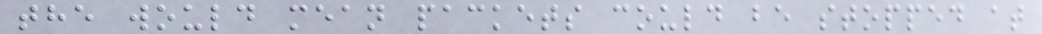the would mean packets could be stopped at
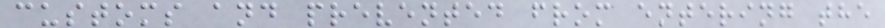customs and prevented from entering the
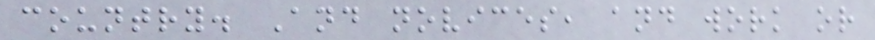country. And novices, and work or
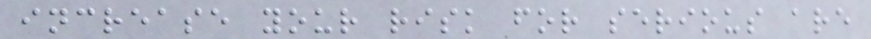increase your risk for serious are
